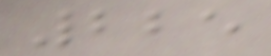225
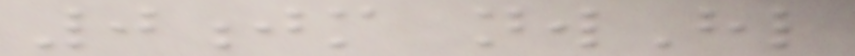0jm nwHl
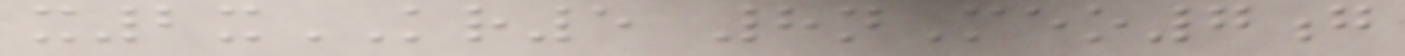x2xKR5 8nMeo7g
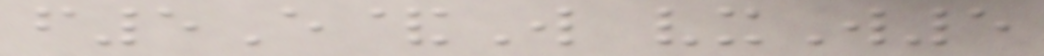f5E&W vxW5
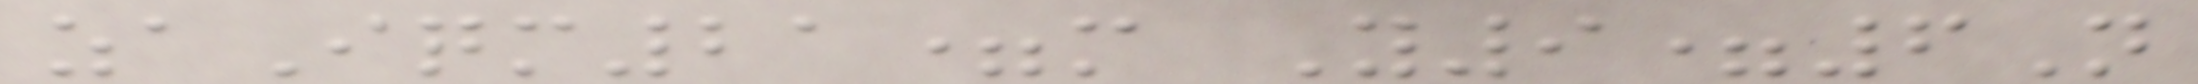zaIqm21=m Y9=6N
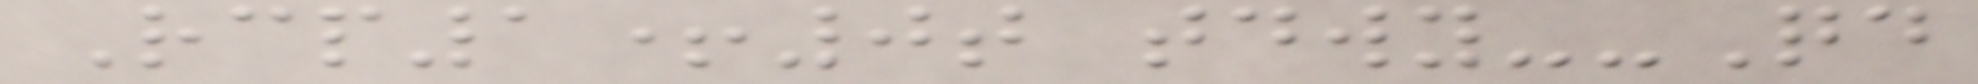Rcp1+0t tdwy--Qd
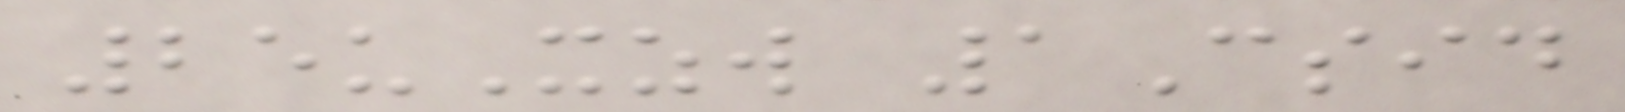25uXzw 1Csid
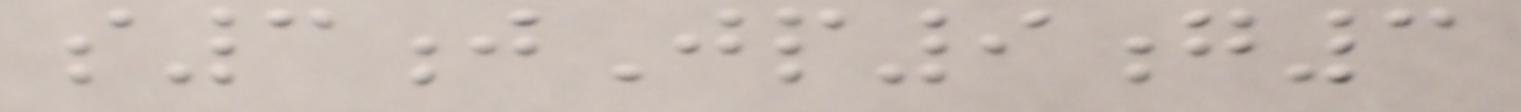s3jJp9g3
